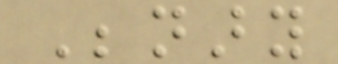Benary
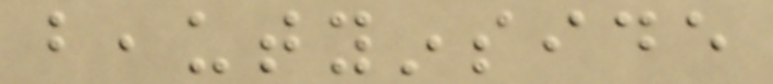beautyinside
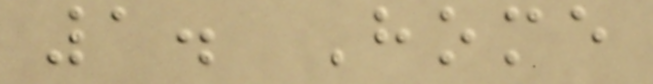1. Home
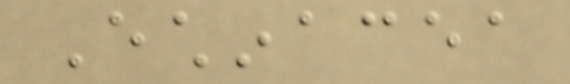Echinacea
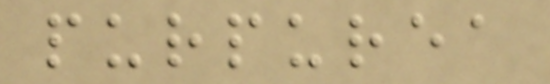purpurea
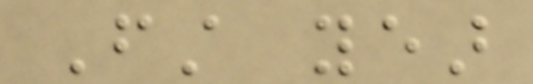First year
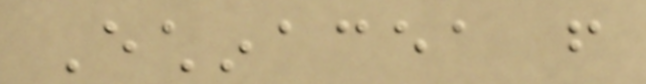Echinacea from
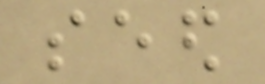seed
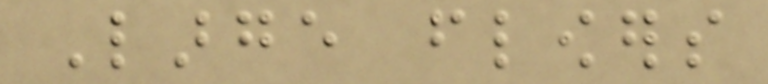Large flowers
